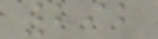292
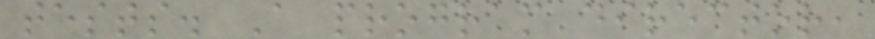tests. A program director,
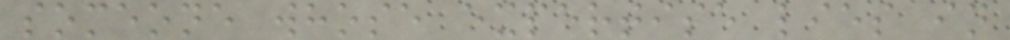someone whose expertise lies in
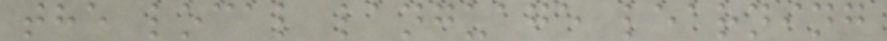the local language learning
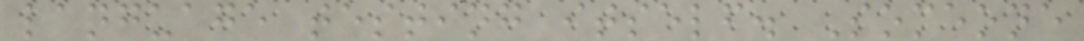language testing itself. Someone
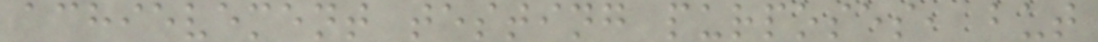achievement testing purposes, but
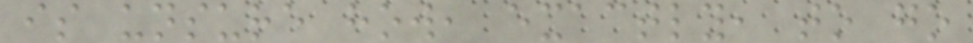is unsure how, exactly, to go
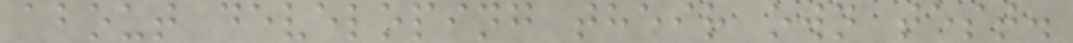about developing their own test.
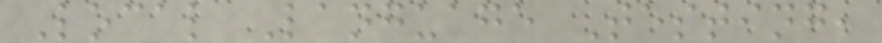Local Language Testing,
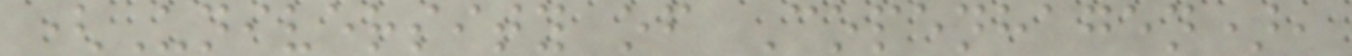(University of Copenhagen),
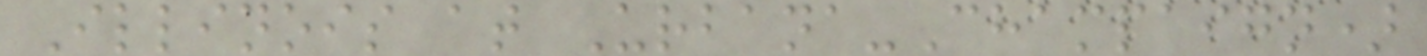Illinois at Urbana-Champaign)
